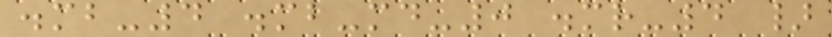.mb-4 .mb-md-0 .mr-4 }
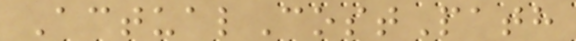ActualCostPath
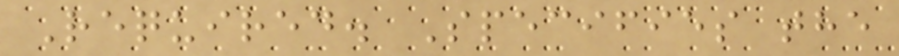Required. Specifies the
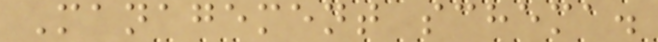Management schema.
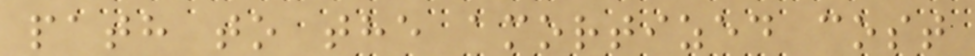path to the amortized cost
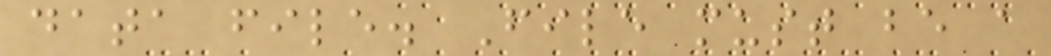data file. File must be a
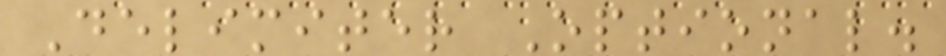Delimiter Optional.
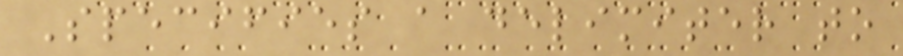Specifies a delimiter to
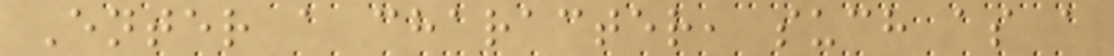Enter a character, such as a
